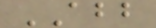ABB
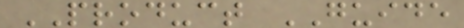PRODUCT GUIDE
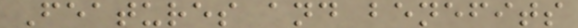Features and benefits
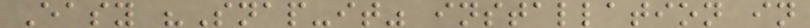Easy "Snap-it" installation in
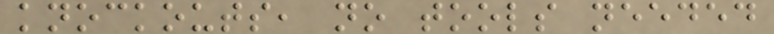knockouts, no tools needed
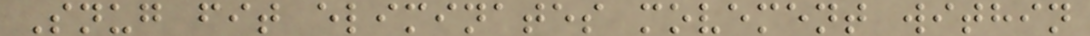Snug fit eliminates movement within
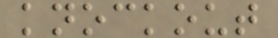knockout
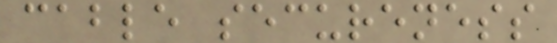cable secureness
